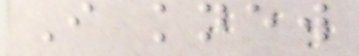I knew
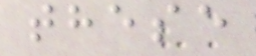these
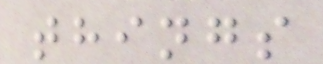things
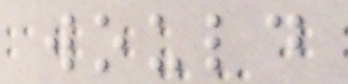would
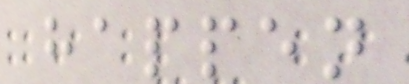happen
